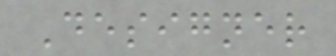Designer
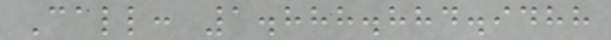Call: 1.888.884.9488
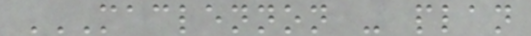MACLENNON - PLAN
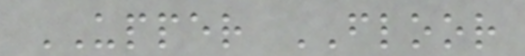UPPER FLOOR
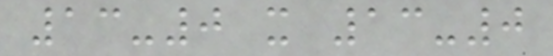13-0 x 13-0
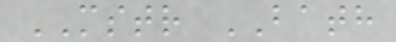MSTR BATH
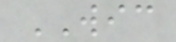WIC
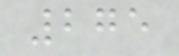275
